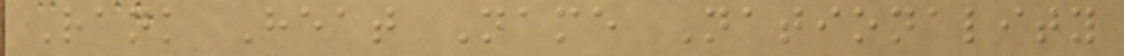Rank Heat Name Nationality
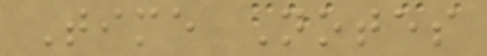Time Notes
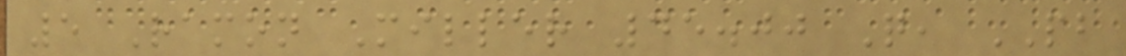5 Ramon Miller 45.00 Q, PB
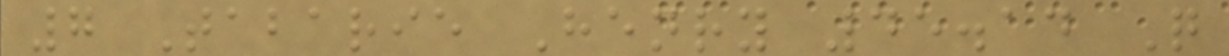7 Tabarie Henry 45.14 Q
